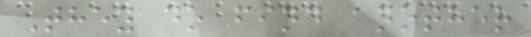They do find another
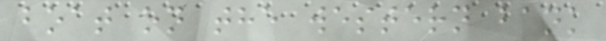boat on the western bank
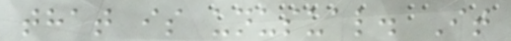that is unusual. It
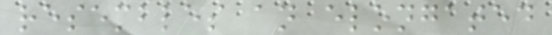resembles an elongated
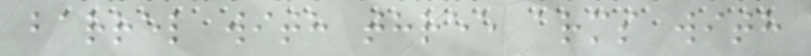barrel with three arms with
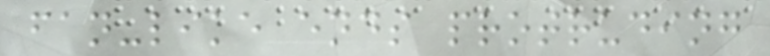fan-like ends protruding
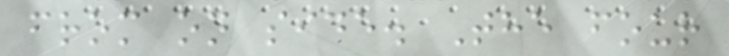from on side. The four
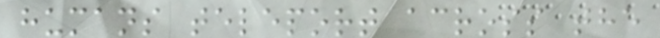humans teleport across the
